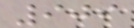909
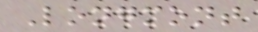Longmont
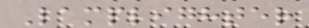Lamplighter
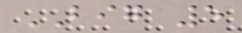BIG 5
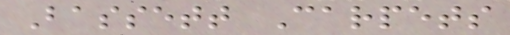Bassett Carpets
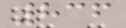836
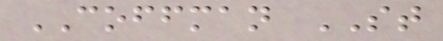COFFMAN ST
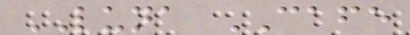LUNA CAFE
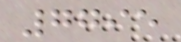7795
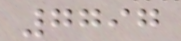7797
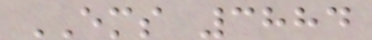EMS 3884
